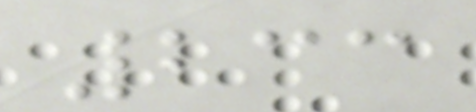233
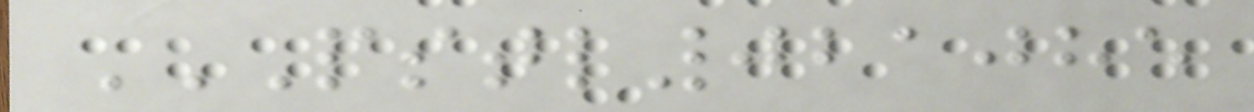PSTL021085
